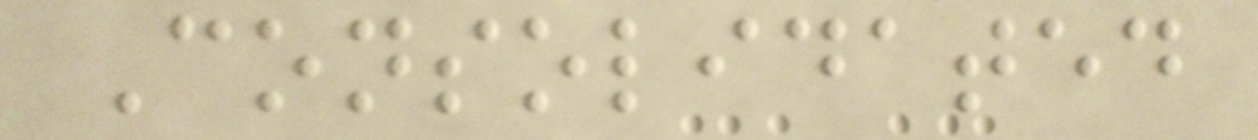Consolidated
